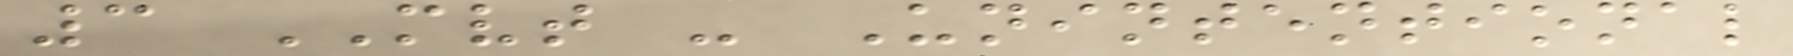3 MVT - Unintentional
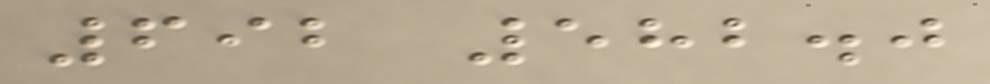692 582.0
